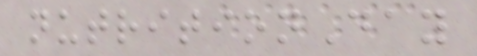nutritionDay
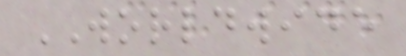WORLDWIDE
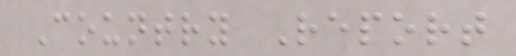Country Report
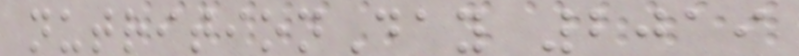nutritionDay 2019
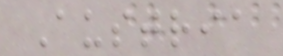Austria
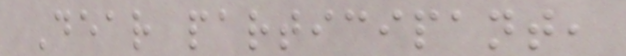Dear participant,
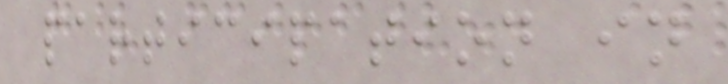participation in
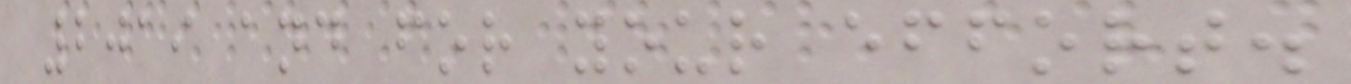2019 and for your effort.
